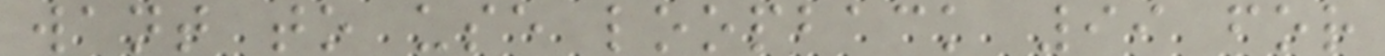want to use loopback 99 for
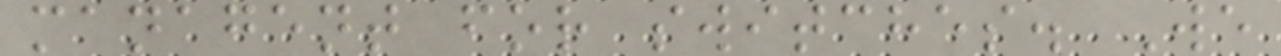managent for switches. We
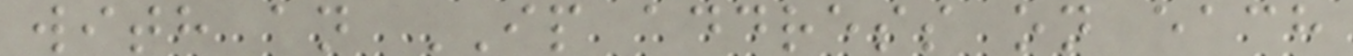with an IP address on each
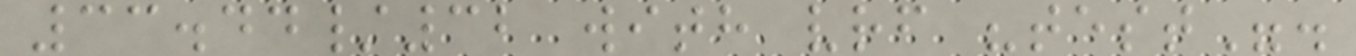33.44/32 with vrf "test".
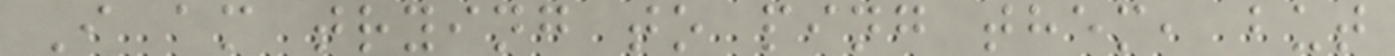I am trying to ping them, but
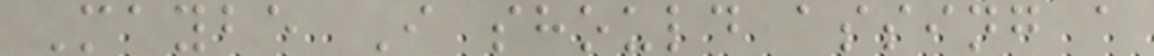Maybe I should assing a
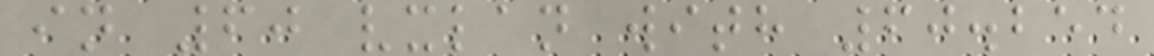in 60 vxlan with 60.254
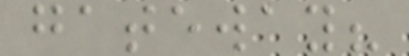gateway?
